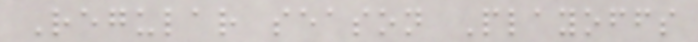Regular season Playoffs
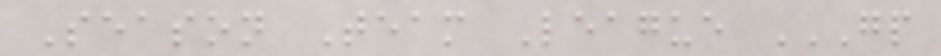Season Team League GP
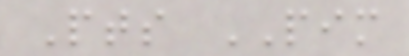Pts PIM
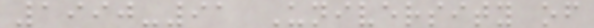1990-91 University of
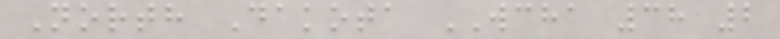North Dakota WCHA 38 2
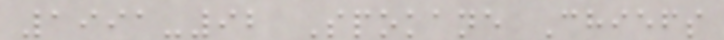1991-92 Spokane Chiefs
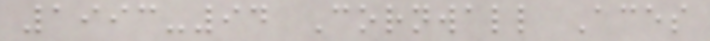1993-94 Cornwall Aces
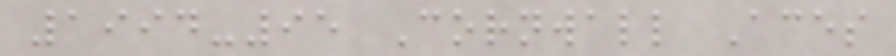1994-95 Cornwall Aces
